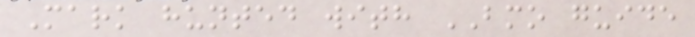Mark hunted with BMO guide
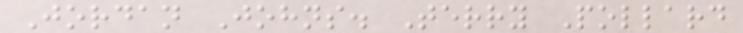Jordan Johns. Terry Pollard
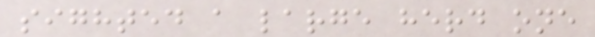sighted a large herd one
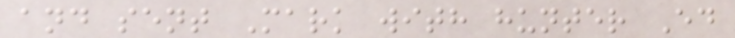and sent Mark with hunter Ed
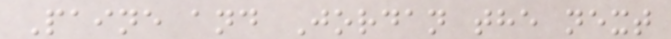Paine and Jordan the next
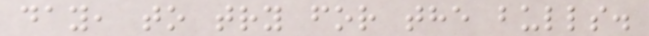day, to try for the bulls.
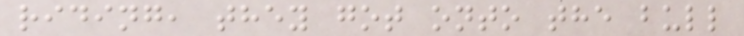riding, they got onto the bull
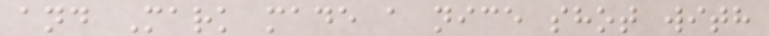and Mark made a nice shot with
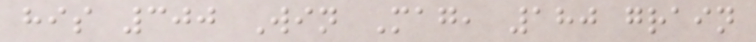his 300 Win Mag, 180 grain
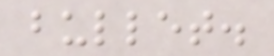bullet.
